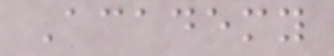Academy
